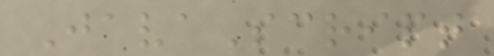JavaScript
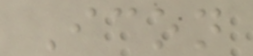Icon
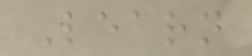Learn
